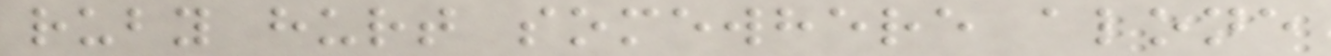ruby hurt somewhere alone
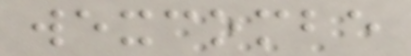wexcombe
